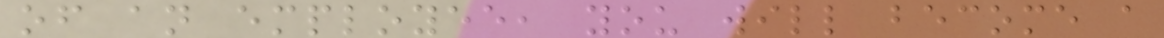of an employee, you will become a
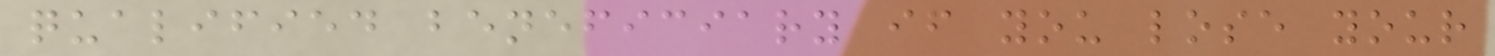qualified beneficiary if you lose your
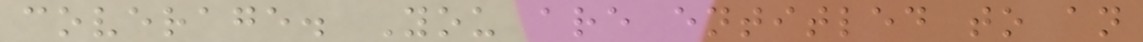coverage. You are entitled to an
